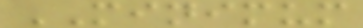MINIMUM
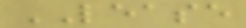LEASE
